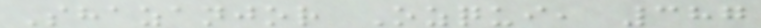Shazanjor Ozqui, 387
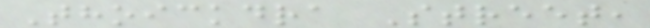Thoickdra Street,
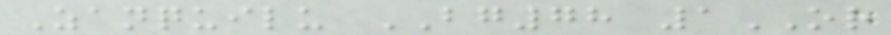Zanquilu BG78 1OR
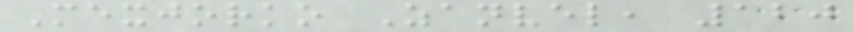Mexjorko Zanvel, 120
